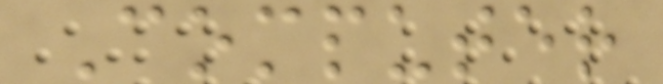Computer
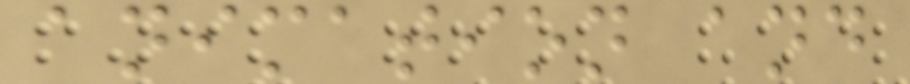animation and
